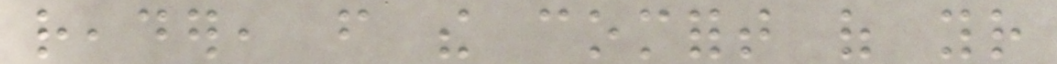reader, from the comfort of your
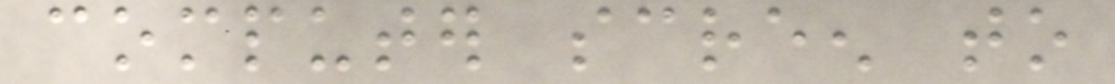computer screen to
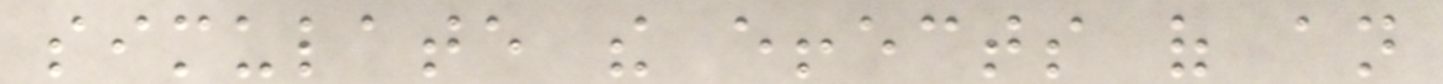simulate the effects of an
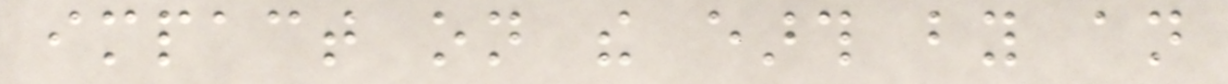impact on the earth by an
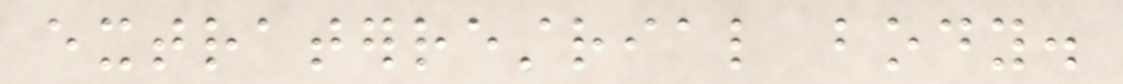extraterrestrial body.
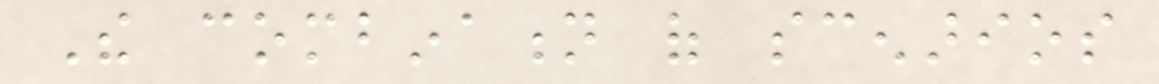The combination of scenarios
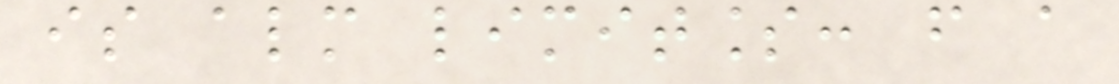is almost limitless: from a
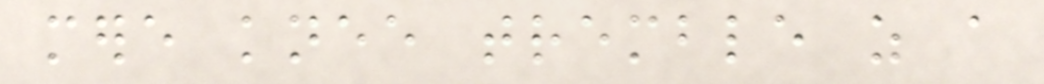mere knee tremble as a
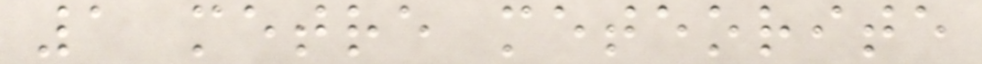1 metre meteorite
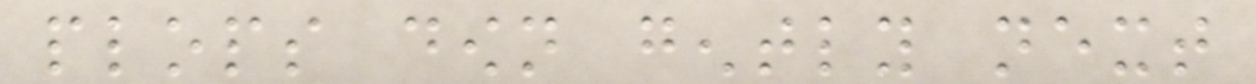plops down gently next
